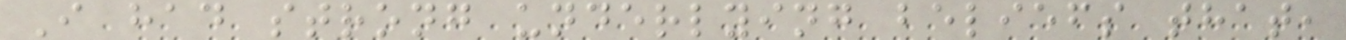I had strong underlying beliefs that,
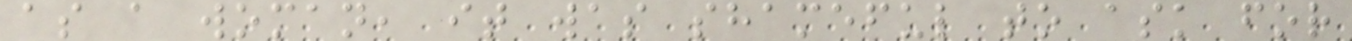as a woman, it was shameful to ask for
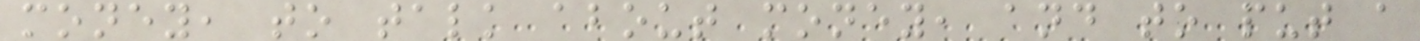money, to talk about money, and to put a
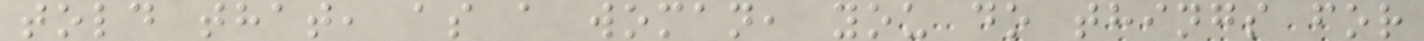told that, as a woman, you do things for
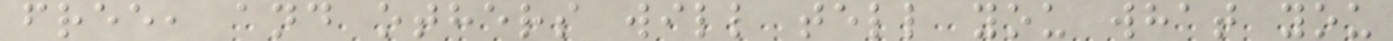free, and others will tell you what you
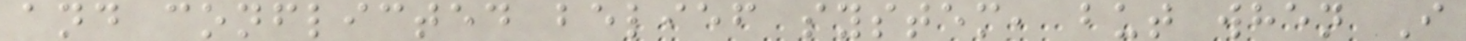and conflicted belief system, but when I
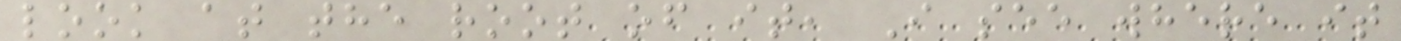look at the root of it, I see where it
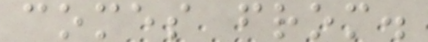comes from.
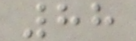88
